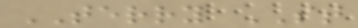TERRY ST
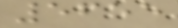5655
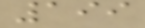199
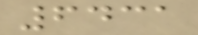6431
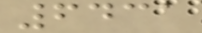6431
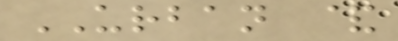URBAN &
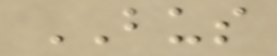BUS
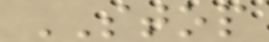STOP
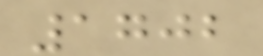1702
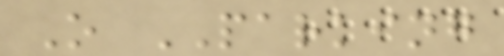O PARKING
